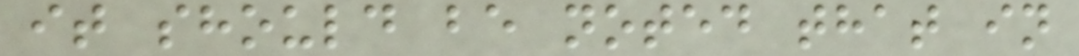it should be noted that in
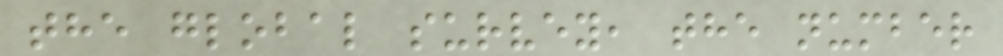the global survey, the number
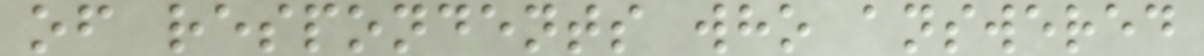of respondents who answered
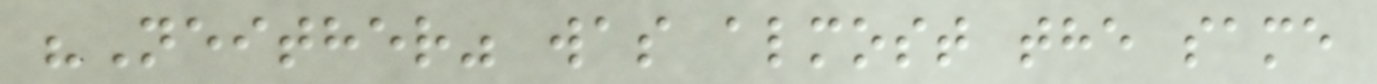"Neither" was almost the same
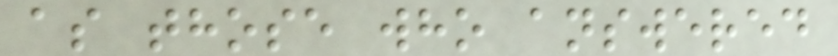as those who answered
